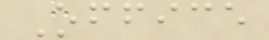Office
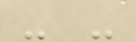- -
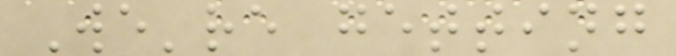We're getting
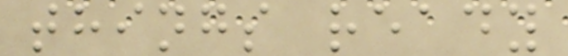things ready
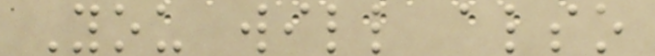You will also
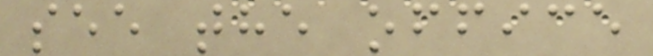see the office
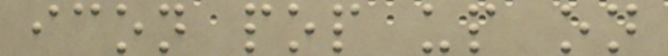icon pop up on
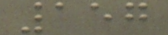157
